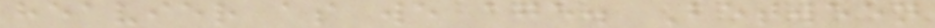heavier as we age. Between
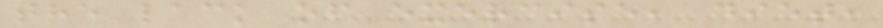the lack of exercise, diet,
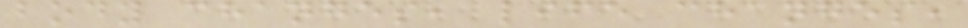body changes, life changes,
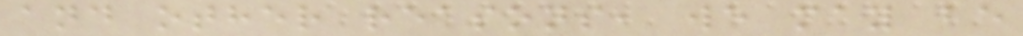and other reasons, we may be
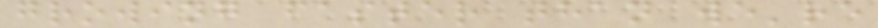growing faster than we're
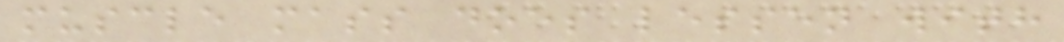muscle mass does lessen with
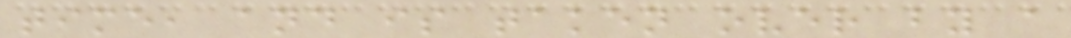time, and is taken over by a
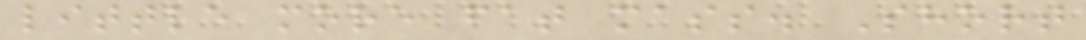little more fat mass. Short
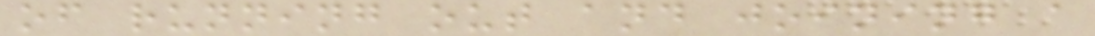of running out and joining a
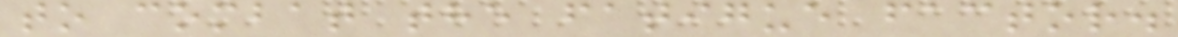to combat the fatigue factor.
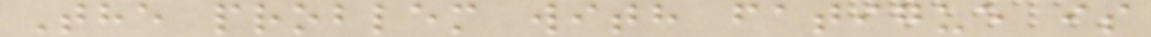The problem with fatigue is
